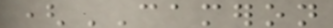(CAMERON
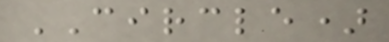CIRCLE)
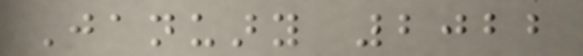January 2022
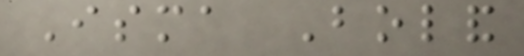Isma Boland
